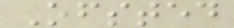Ofsted
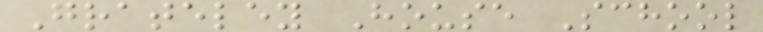Grateley House School
